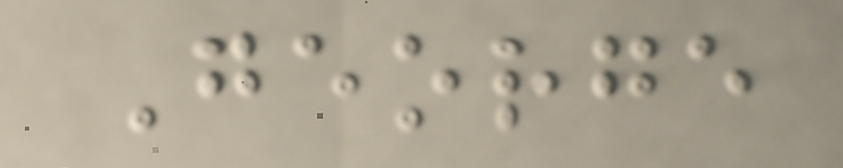George
